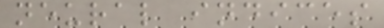neural indices
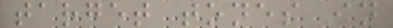target tones in
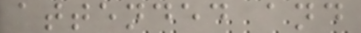attended and
